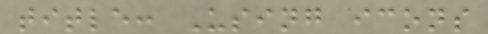title: Using icons
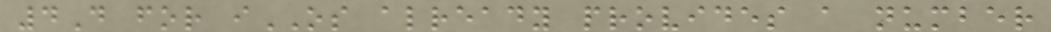4D for iOS already provides a number
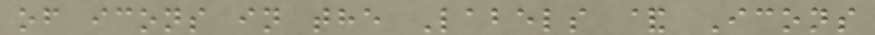of icons in the Labels & Icons
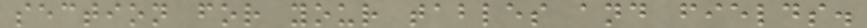section for your tables and fields.
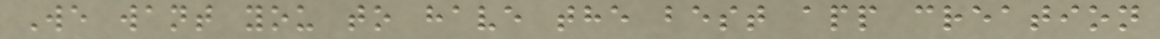We want you to have the best app creation
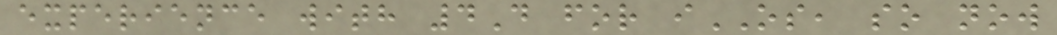experience with 4D for iOS, so now
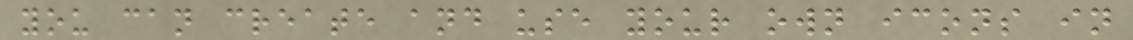you can create and use your own icons in
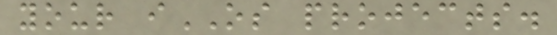your iOS projects.
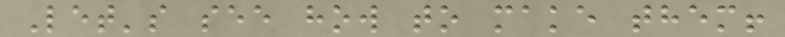Let's see how to make them!
